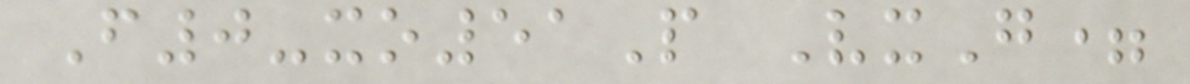F0-xo51P VxG=
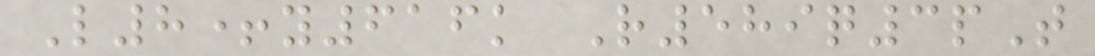L8+y616k R589q3pT
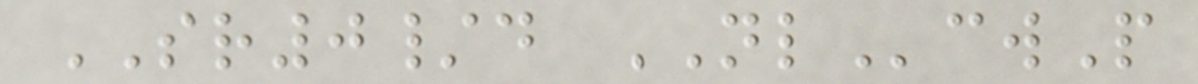SR0/d NLcwP
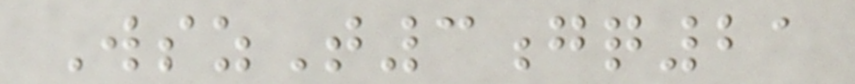WszT3gq21
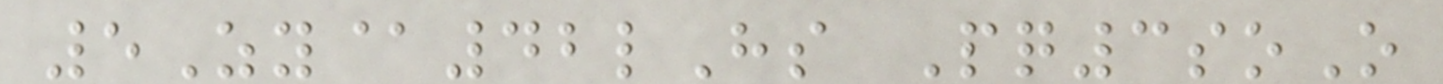5Zy@42lHs Pq3soO
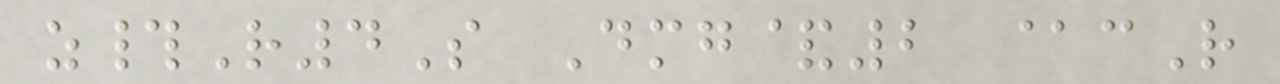z#R4S Dmg&2 @cR
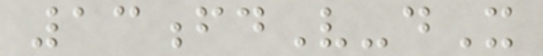13fdV-dX
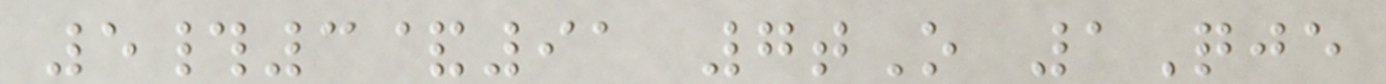5#3&91 7tO 1Qje
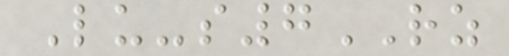Lu-s7RZ
